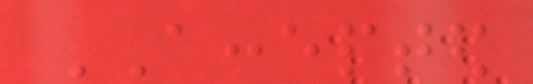ACCEPTED
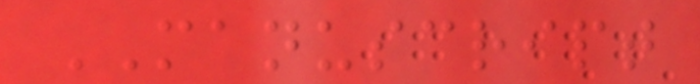MANUSCRIPT
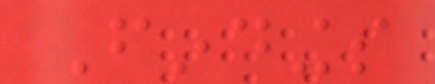Findings
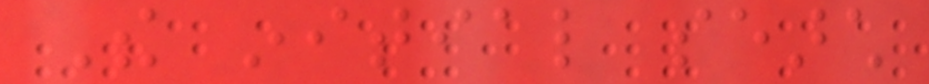The initial search
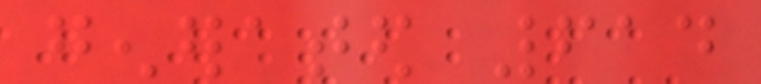generated 614
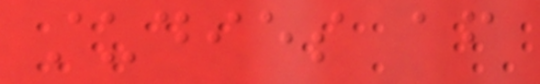studies after
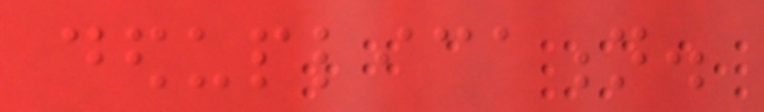deduplication.
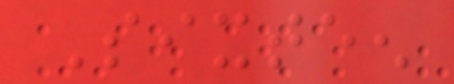Sixteen
